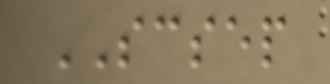SCSEP
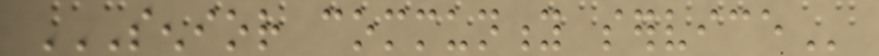SENIOR COMMUNITY SERVICE
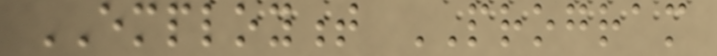EMPLOYMENT PROGRAM
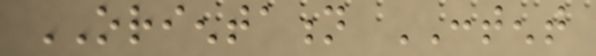ORIENTATION CONTENT
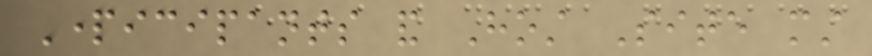Participants and Host Site must
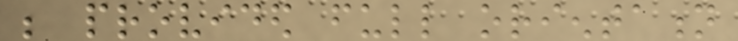be provided full orientation
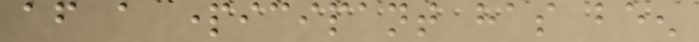after a participant has been
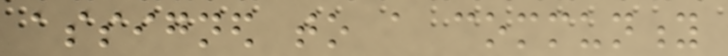assigned to a community
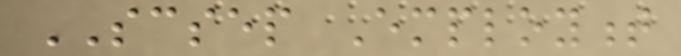SCSEP Employment
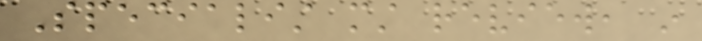Specialist must review, in
